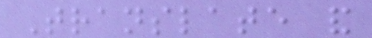Translate and
